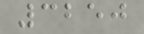3250
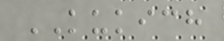KUKICH
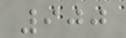900
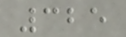325
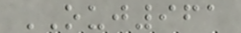OUJ961
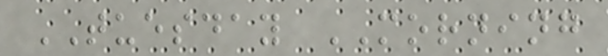TUESDAY MORNING
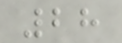28
